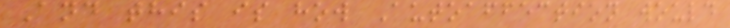And this is how Autoaffection would
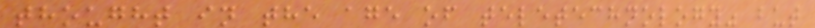thought in the age of teletechnology" but
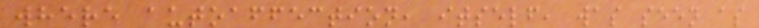where autoaffection, itself, was seen as
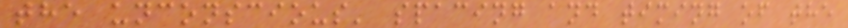the unconscious' spacing and timing of the
